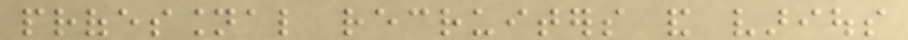professional recruiters and various
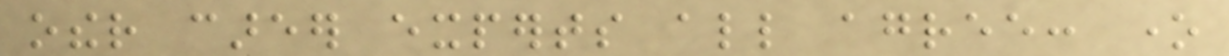other career experts all agree: one
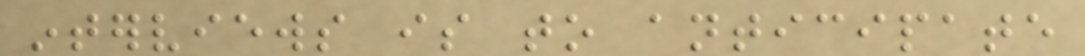interviews is to anticipate
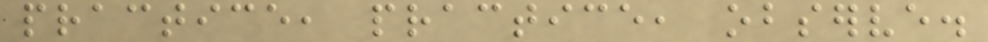practice, practice, observe.
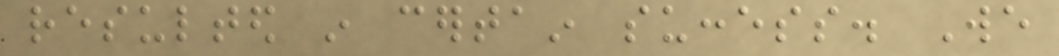resulted in certain success. We
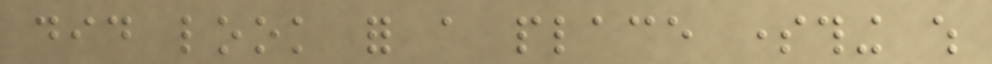did look for a place something which
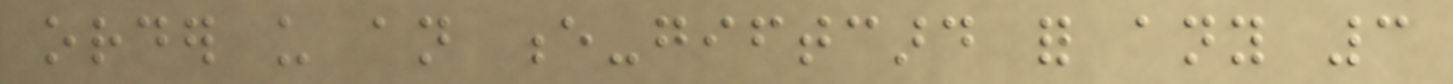order us an e-giftcard for any 3
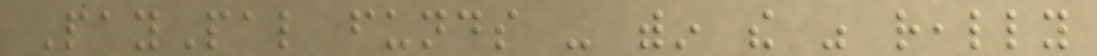PayPal funds - within the was really
